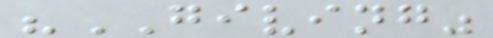"GIVING"
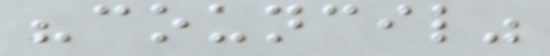"council"
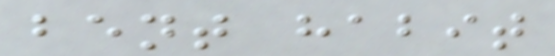bent habit
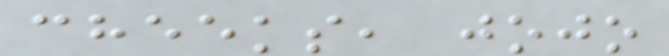cheeks, jojo
